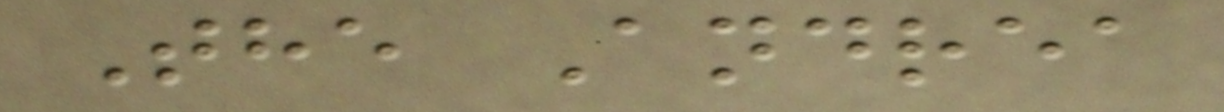The Andrea
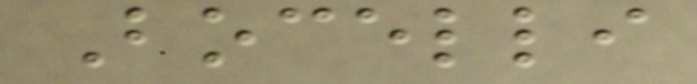Bocelli
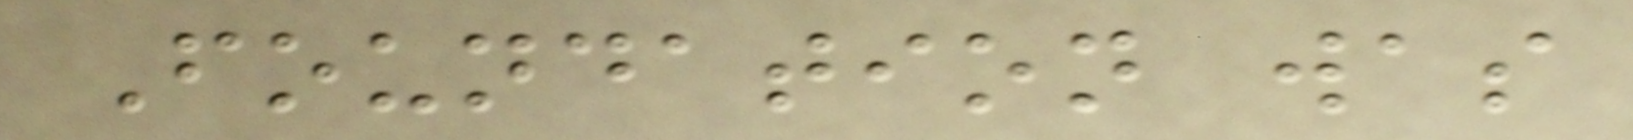Foundation was
